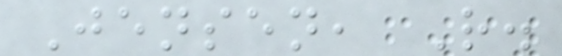Jensen, R.
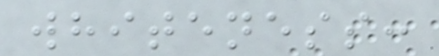whiteness:
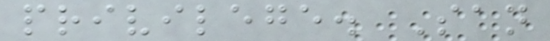privilege. San
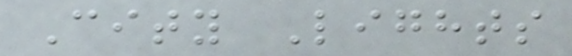City Lights
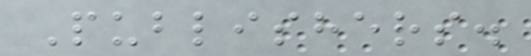Publishers.
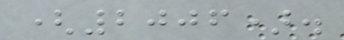(2006).
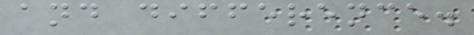and difference.
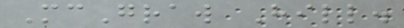McGraw Hill.
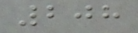208
